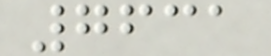7631
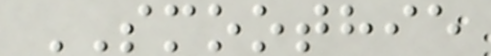SMOOTHIE
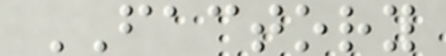FACTORY
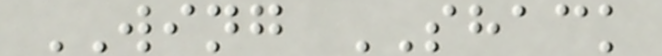WING SHACK
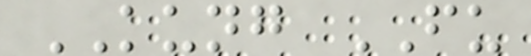KUNG FU
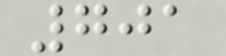701
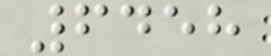6458
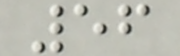56
